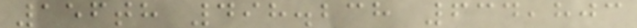156th 498.238 634,803
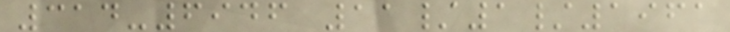314-6946 11/1/1961
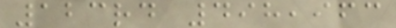123rd 498,963
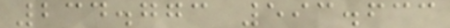234.773 593.633
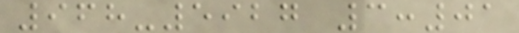968-5927 3:01
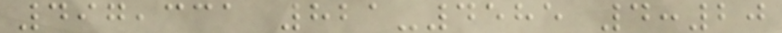497,331 821-4585 4:20
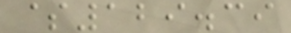$129.39
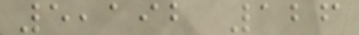5,192 126
